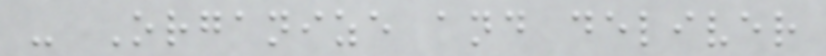- Organize and deliver
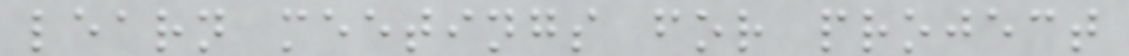learn meetings for project
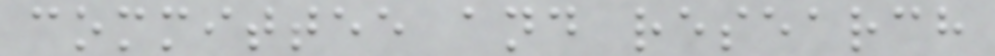committee and research
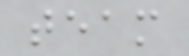team
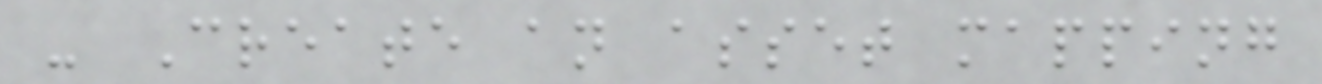- Create an asset mapping
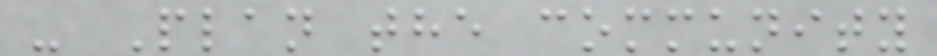- Plan the community
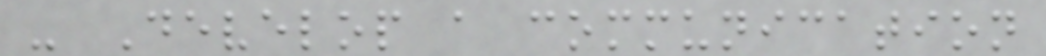- Develop a communication
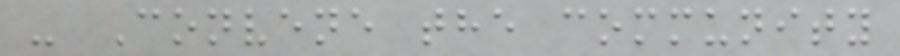- Convene the community
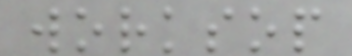worksop
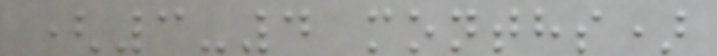(3-4 months)
